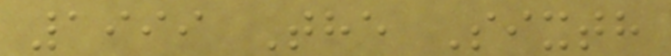1999 The Sixth
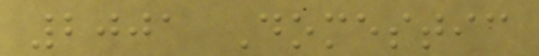2001 Domestic
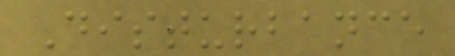Disturbance
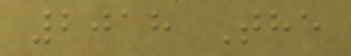2018 The
